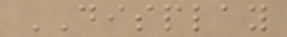DISPLAY
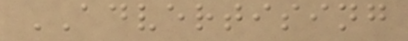ADVERTISING
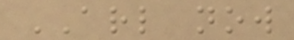ARL now
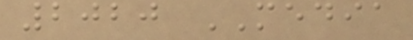2020 MEDIA
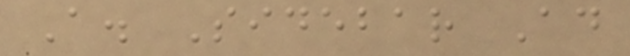A. Sidebar Ad
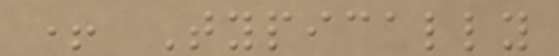+ Typically
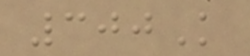300K
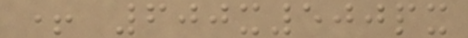+ 600x500px
